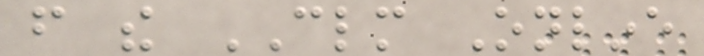from the CLM Online
